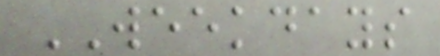WEEKDAYS
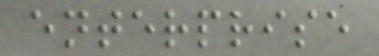enterprise
